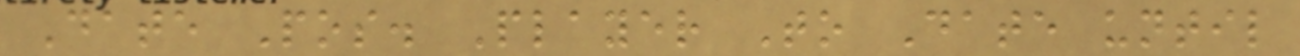Date Pos. Player To Date until
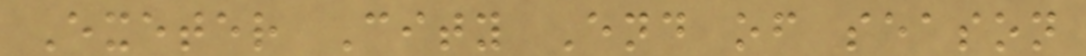Exeter City End of season
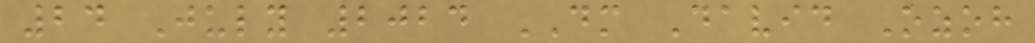24 July 2024 DM David Ozoh
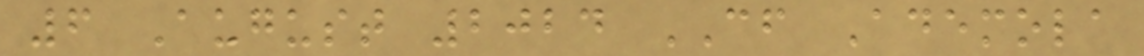6 August 2024 CF Ademola
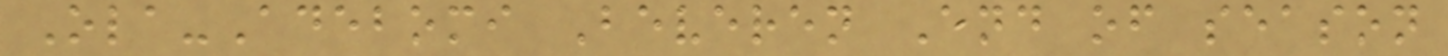Ola-Adebomi Beveren End of season
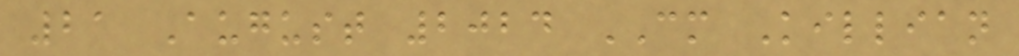21 August 2024 CM Killian
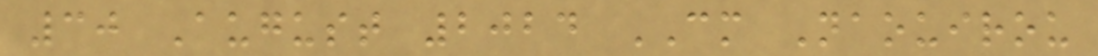30 August 2024 CM Naouirou
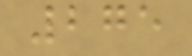275
